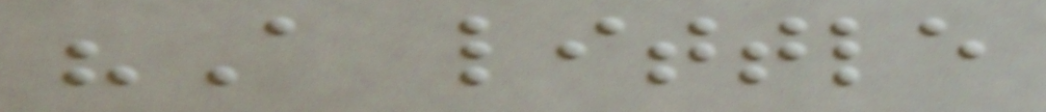"A little
